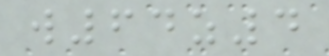w64z4
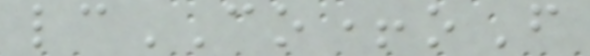lcCO+oF
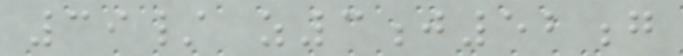39/ z3j52g
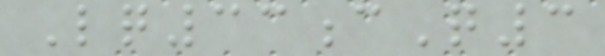Lq33cQ3
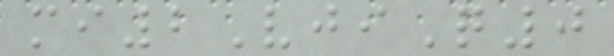mi2VjiQ0
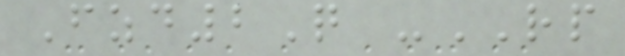Fzd2Q -RP
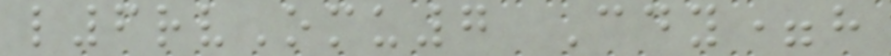l6rvOmu7 Cdy=h
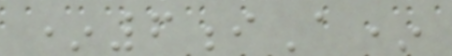*6iA*
